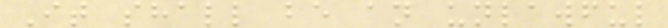It shall be an unlawful
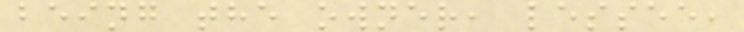being the owner, lessee,
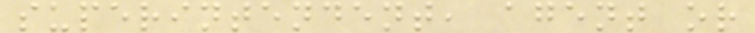superintendent, agent or
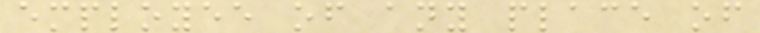employee of any place of
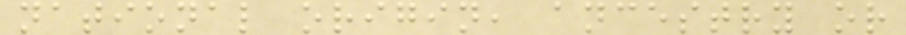national origin, ancestry or
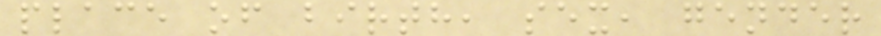place of birth, sex, gender
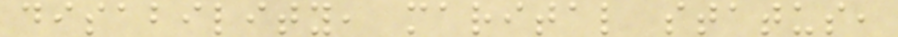disability, marital status,
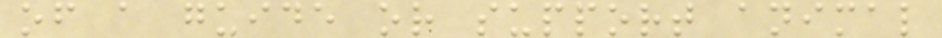of a guide or support animal
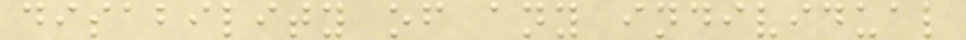disability of any individual
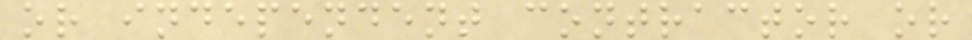or independent contractor or
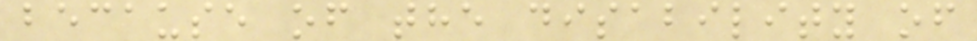because of the disability of
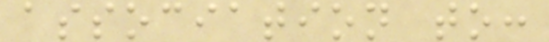association to:
